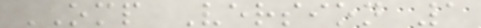OMP Version 1
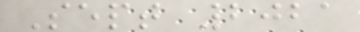Sept 2021
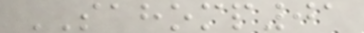SAHOMP01
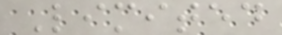Limited
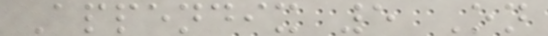Appendix 5 On
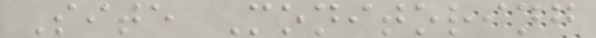Site Monitoring
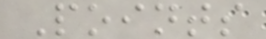Points
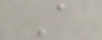A
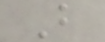B
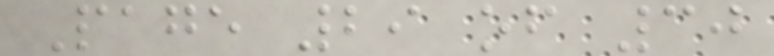Page 29 of 30
